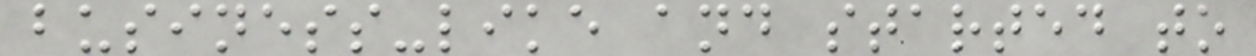business-like and started to
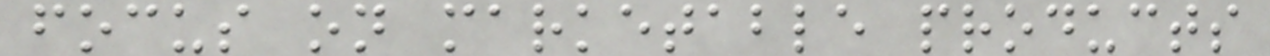focus on marketable products
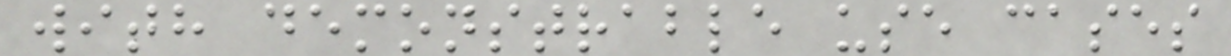with demonstrable use cases
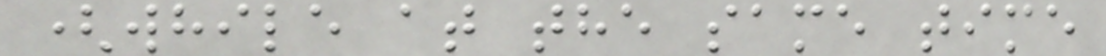(while at the same time
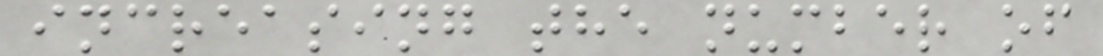increasing the number of
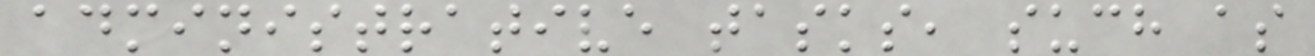administrative tasks, such as
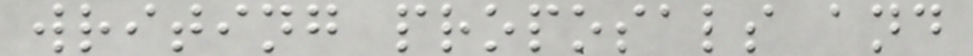writing proposals and
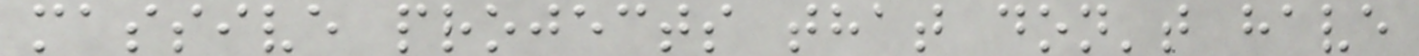massive projects that don't have
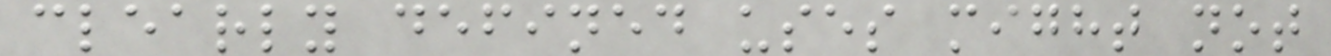clearly defined uses might not
